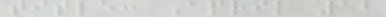title: April 12
